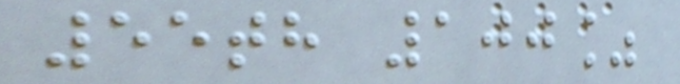55th 100%
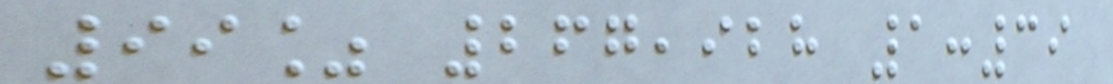99% 267,928 1:39
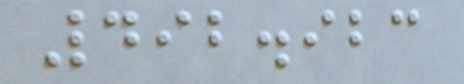492.923
